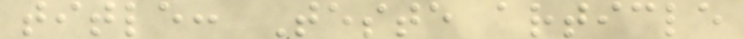title: Teste article
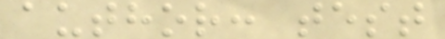author: test
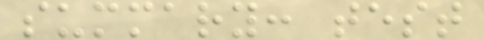summary: test
